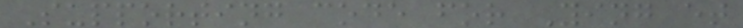Supporting code for Ying et
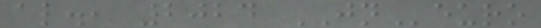al., 2024 JNeuro
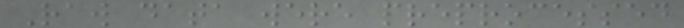Raw data were preprocessed
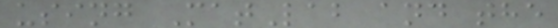using MatLab and the
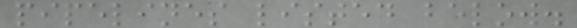pipelines listed below.
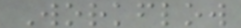Workflow
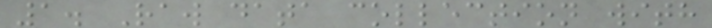1. Raw data collection with
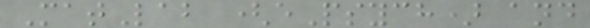MatLab (ePsych) and
